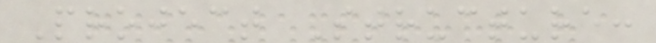Project Structure:
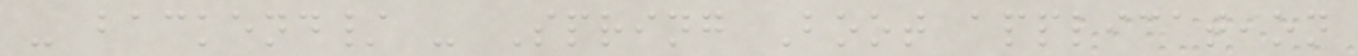- backend/ - Spring Boot application
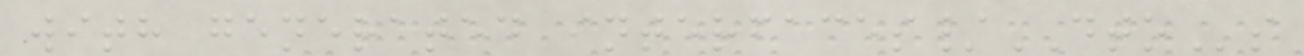with generated interfaces/DTOs
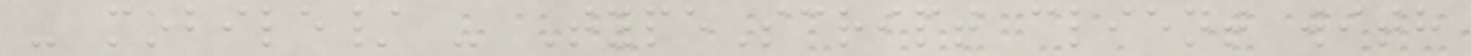- mobile/ - TypeScript client with
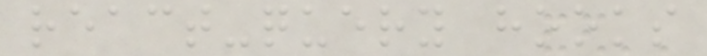react-query hooks
